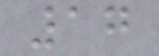17
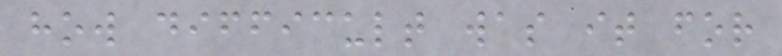how difficult was it for
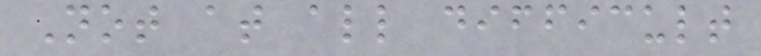Not at all difficult
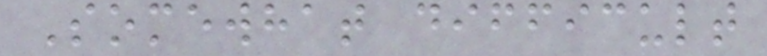Somewhat difficult
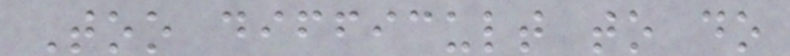Too difficult to do
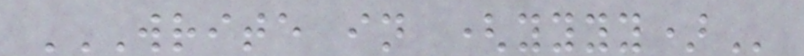WRITE IN (YYYY)
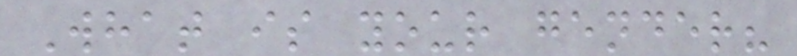What is your gender?
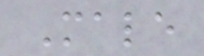Male
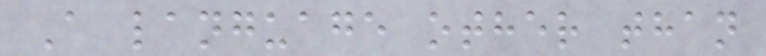A language other than
